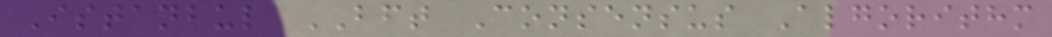Istanbul BFT Consensus Algorithm
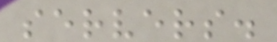servers.
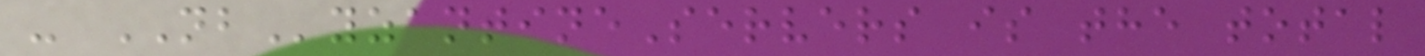- NByzantineServers is the total
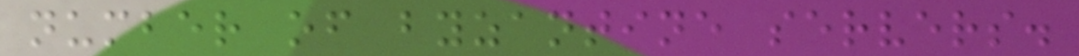number of byzantine servers.
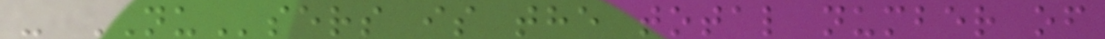- NUsers is the total number of
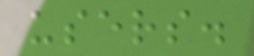users.
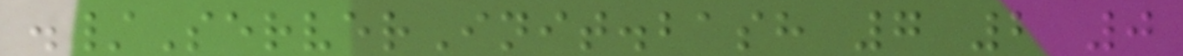./ServerInit.bash 7 2 0
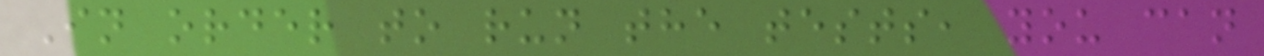In order to run the tests, you can
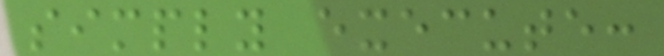simply execute:
